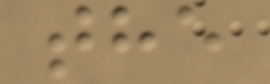the
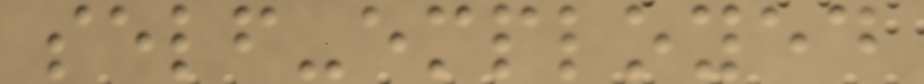self-employed
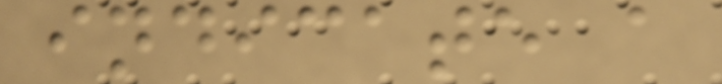indicate a
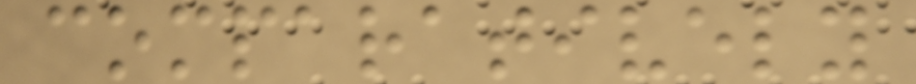comparatively
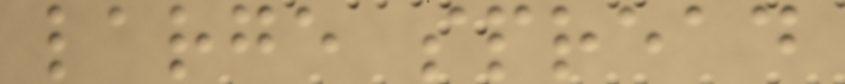large spread
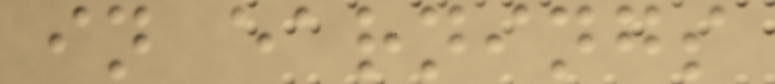in earnings
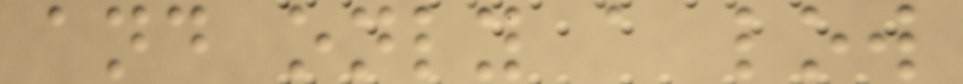and only a low
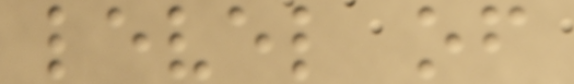level of
